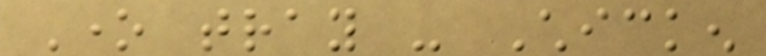One tray - Chicken
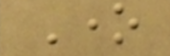One
